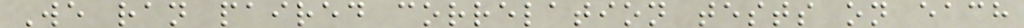We ran paired correlation tests on each
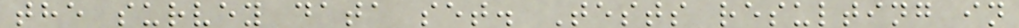the survey data set. Tests resulting in
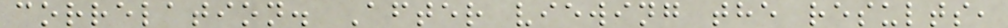correlation. After viewing the results,
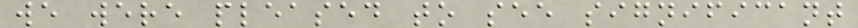we were pleased to see significant
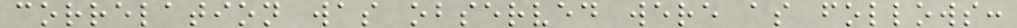correlation was observed were as follows:
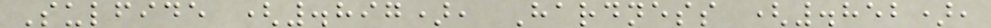Sulfide (.897), Hardness (.852),
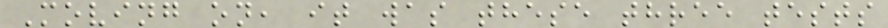Moving on, it was these three tests
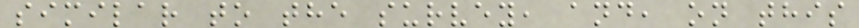similar to the survey, and, on this
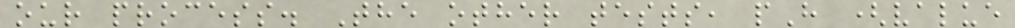our process. The other tests, pH (value
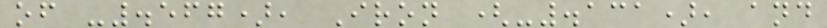of -.567), Iron (-.131), and
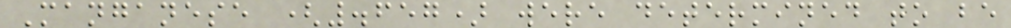Manganese (.657) were determined to be
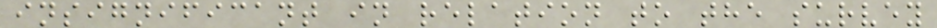insignificant in relation to the survey
